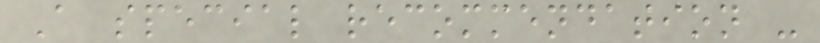A special recommendation -
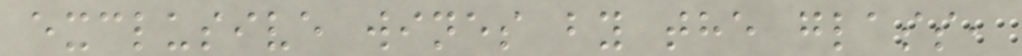exclusive wines by the glass,
